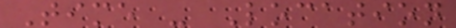Time - Location
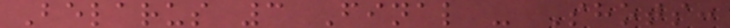Belarus 3 Final - Shots:
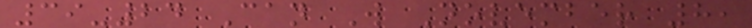39-24 Can W November 8,
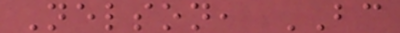Nelson, BC
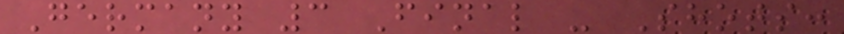Germany 3 Final - Shots:
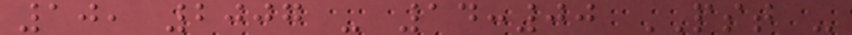10, 2007 - 14:00 PST -
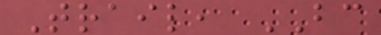Trail, BC
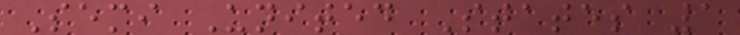Semi United States 1
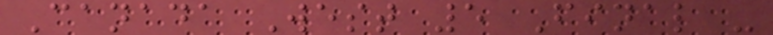Canada West 5 Final -
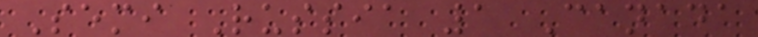Semi Russia 1 Canada
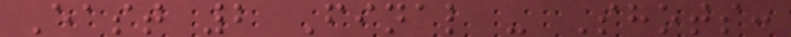East 2 Final - Shots:
